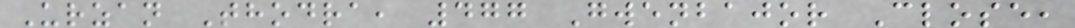Urzan Thodra, 477 Gwenbajor Close,
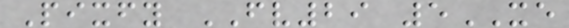Pixfy FV29 5XE
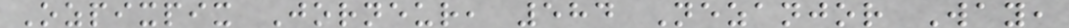Ozpixpix Jorneur, 584 Nezanjor Way,
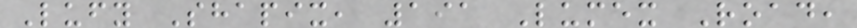Lufy Shapix, 191 Lumex Road,
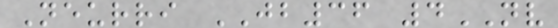Neurri JB36 4NV
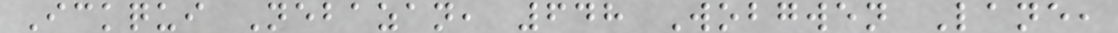Ickqui Nebazan, 648 Wobgwen Lane,
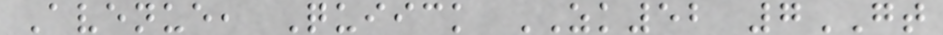Avenue, Quiick ZK52 7GT
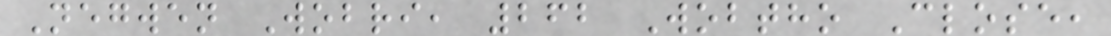Negwen Wobri, 262 Wobtho Close,
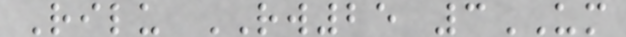Rilu RW25 3UM
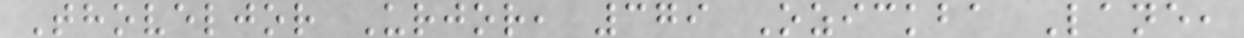Thoveljor Urjor, 379 Ozickba Lane,
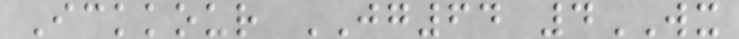Ickkour JG64 4WX
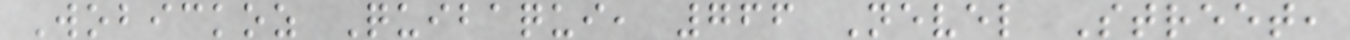Wobickoz Quibaqui, 766 Nevel Street,
